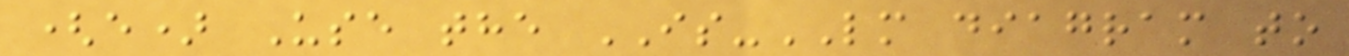(e) Use the IS-LM diagram to
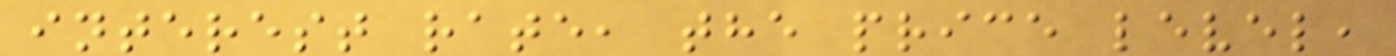interest rate, the price level,
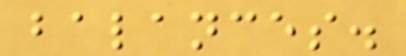balances.
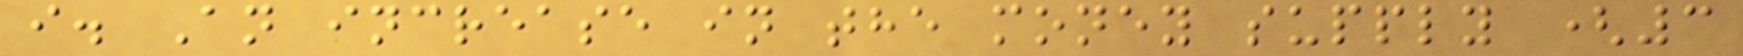i. An increase in the money supply (3
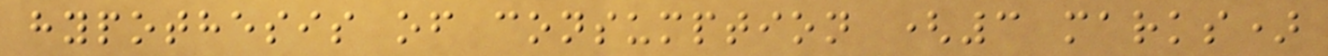hypothesis of consumption (3 marks)
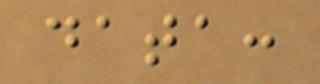data:
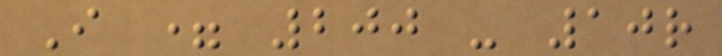I = 200 - 10r
